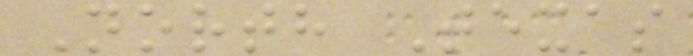North Texas
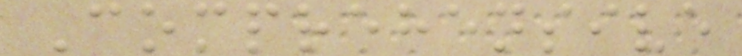Comprehensive
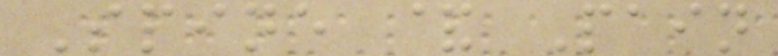Spine & Pain
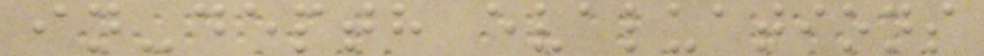in-depth evaluations
